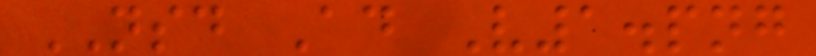NSD Ad V1.png
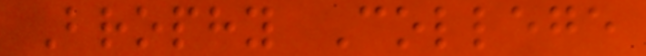Brophy College
